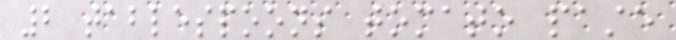2 tablespoons tomato paste
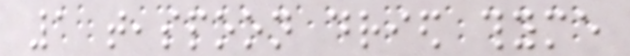1 teaspoon dried thyme
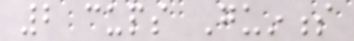2 cups Guinness
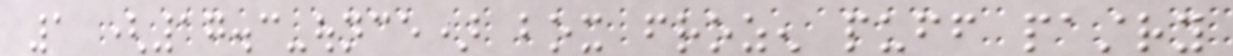1 (17.3-ounce) box frozen puff pastry
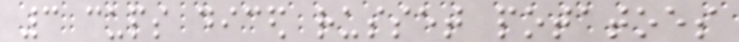3 cups diced russet potatoes
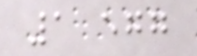1 egg
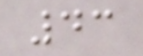43
